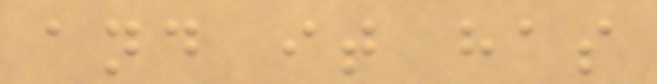and it has
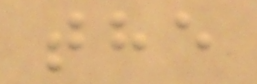the
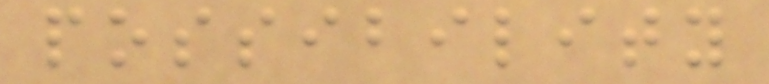possibility
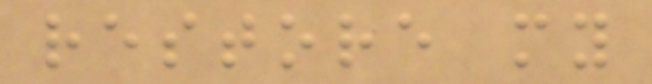restore my
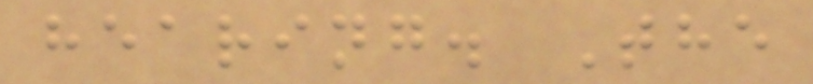hearing. The
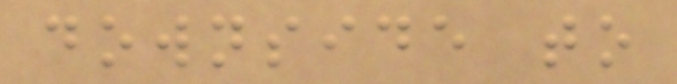downside to
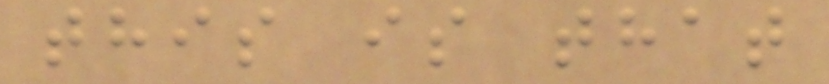this is that
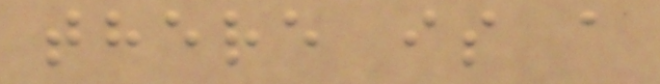there is a
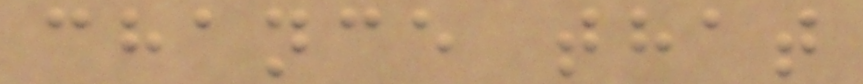chance that
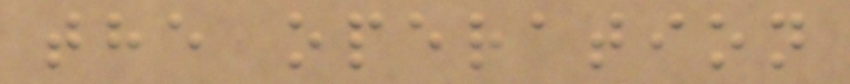the operation
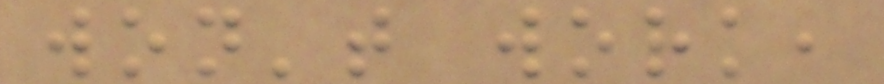won't work,
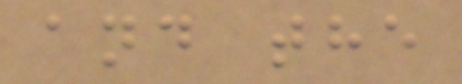and the
